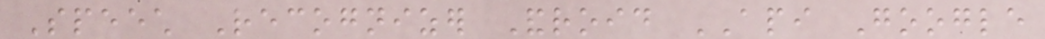Speech Recognizer Android API Google
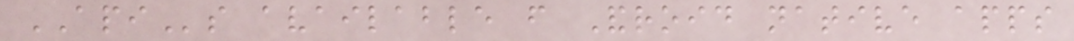APIs available from Android native apps
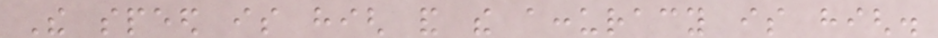The speed is high and the accuracy is high.
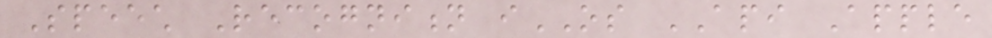Speech Recognition iOS API Apple
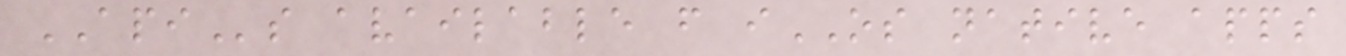APIs available from iOS native apps
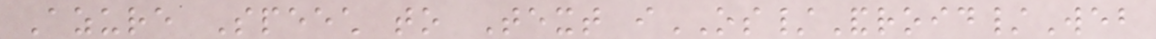Azure Speech to Text iOS/Android/Web
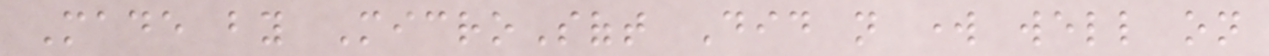Made by MicroSoft Did not work well on
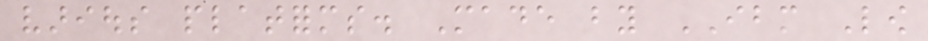various platforms. Made by IBM Low
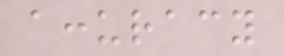accuracy
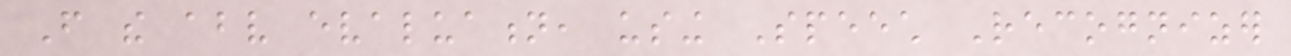From the above evaluation, using Speech Recognizer
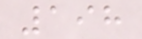198
